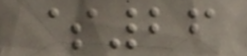$26
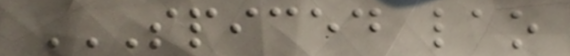SPICED LAO
